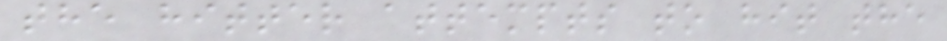the hitter attempts to hit the
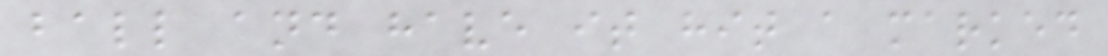ball and have it hit a marked
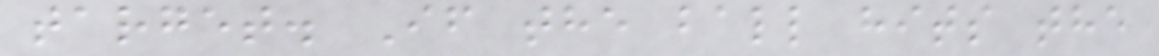target. If the ball hits the
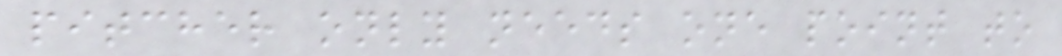pitcher only needs one point to
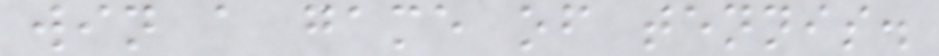win a game of tennis.
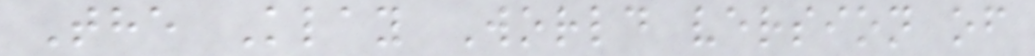The Klay World version of
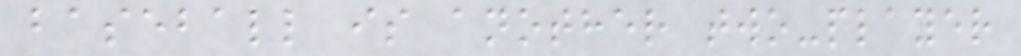baseball is another two-player
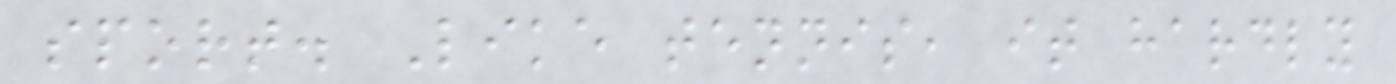sport. Like tennis, it hardly
